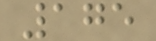175
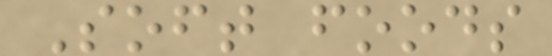Soft foods
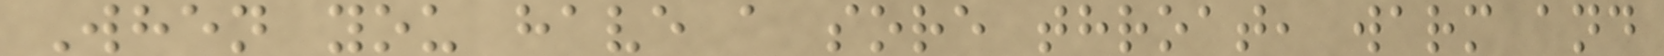When you have a sore throat, warm and
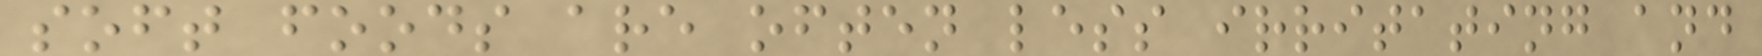soft foods are often less irritating and
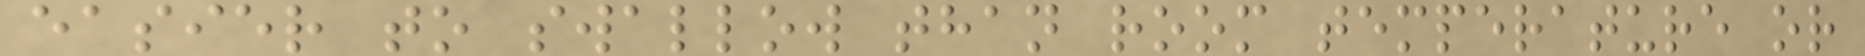easier to swallow than room temperature or
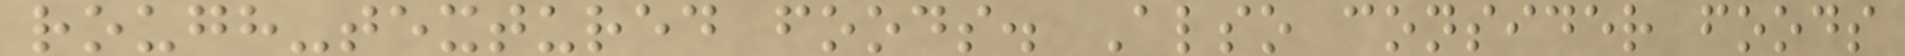rough-textured foods. Also consider foods
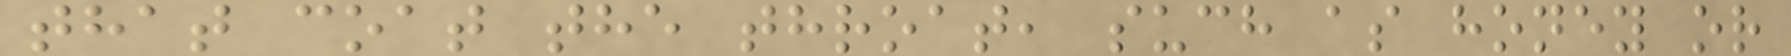that coat the throat, such as honey or
